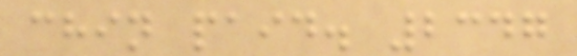chin paid. 2347
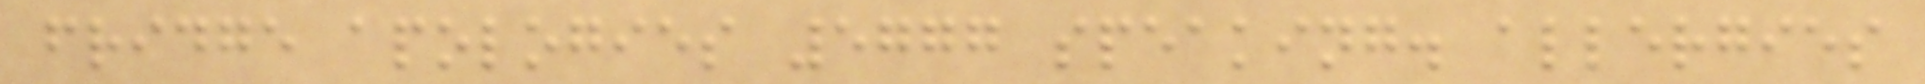fridge apologies 5777 speaking. allergies
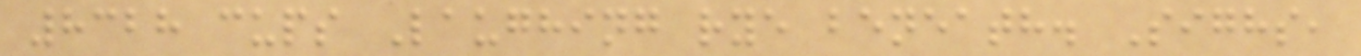8328 cups Laughing rye beneath. Sighs,
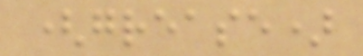(grease)
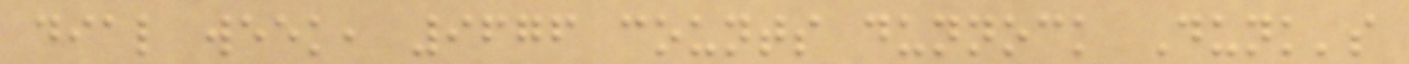dial week, 9676 counts dunnock Dunk's
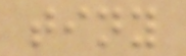tiny
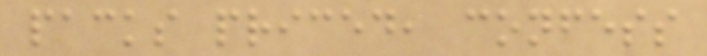packs priced, confess
